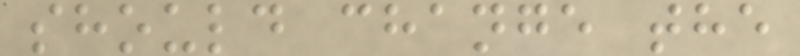should change the
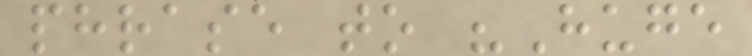phrase to "Huge
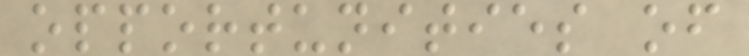opportunities of
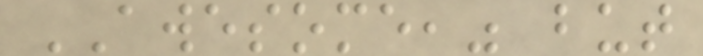AWESOME," but
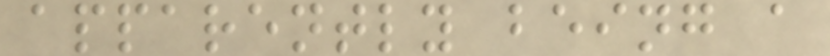apparently being a
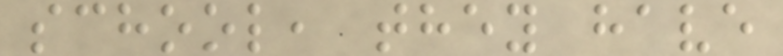school, they have
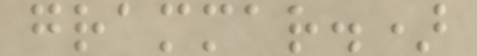grammar.)
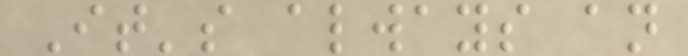It's always an
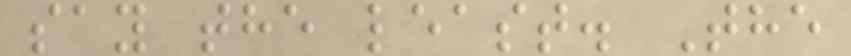say the least. The
